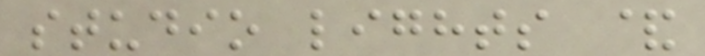studio lights &
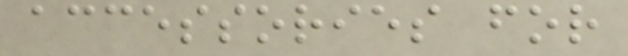accessories for
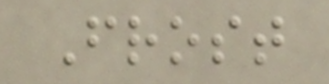Frost
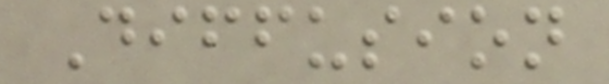Diffusion
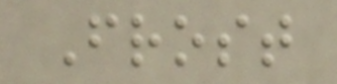Frost
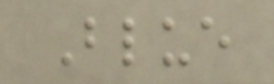Blue
